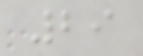29
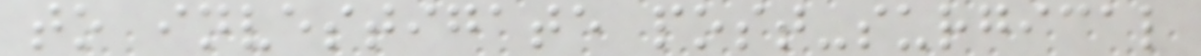to investigate post-surgical
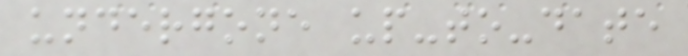undergone up-to-date
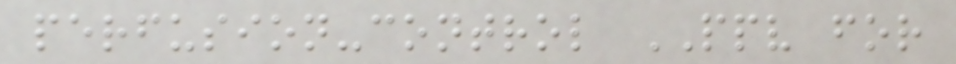perfusion-control PPV for
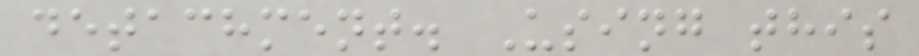detachment. Using this
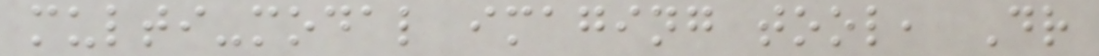multi-modal imaging tool, Dr
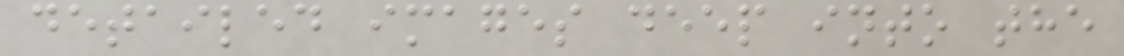detailed images deep into the
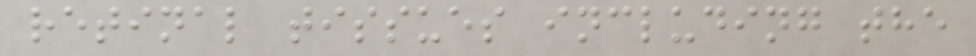retinal tissues including the
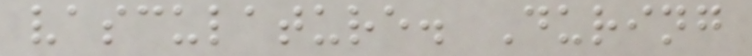vasculature. During
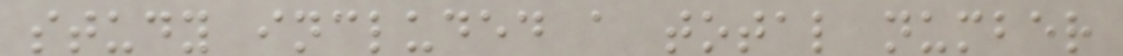study included a total number
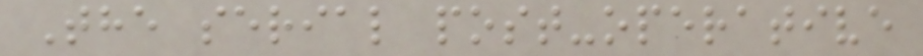The serial post-operative
